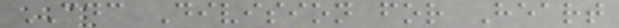CDC Division for Heart
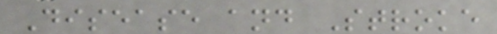Disease and Stroke
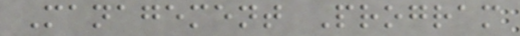Management Program
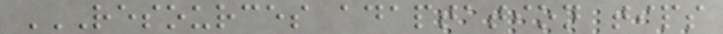RESOURCES ADAPTATION TIPS
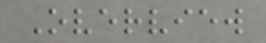Overview
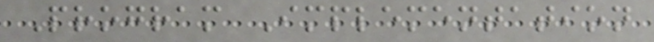Program Implementation
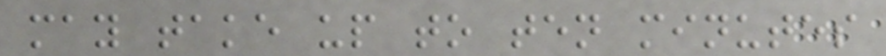may take up to ten minutes
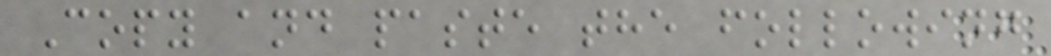Copy and paste the following
